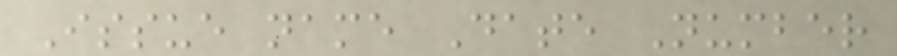Issue name Date Number
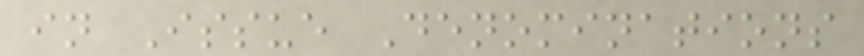in Issue Denominations
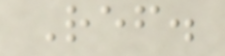Ref.
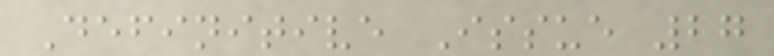Definitive Issue 27
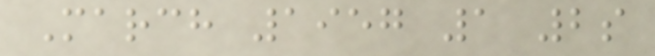March 1957 1 2s
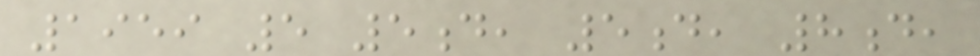1959 5 5d, 5d, 8d,
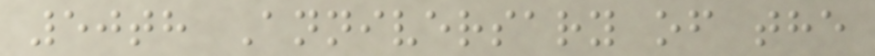50th Anniversary of the
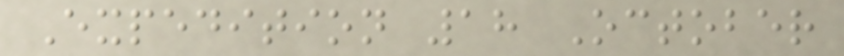Expedition 18 October
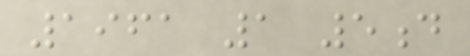1961 1 5d
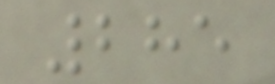285
